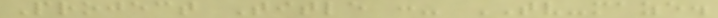Project Title :- TV-maze.
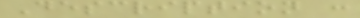Description :
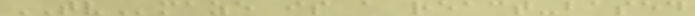TVmaze is a react-based
